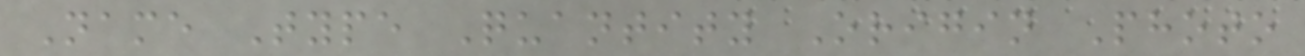Name Type Quantity Origin Photo
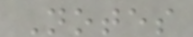Notes
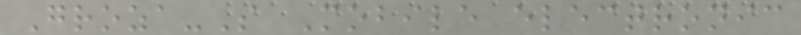Groza-S Mobile electronic
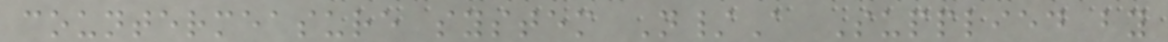countermeasure system N/A Supplied by
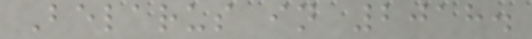Belarus in 2018.
